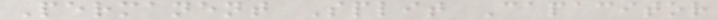Permanent Split Capacitor
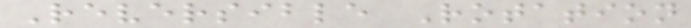Reversible Rotation
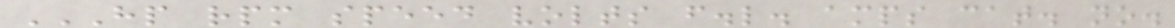HP RPM SPEED VOLTS F.L. AMPS CAT. NO.
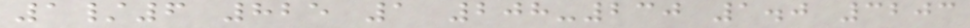1/6 825 1 208-230 1.0 3203
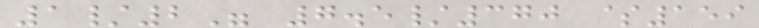1/2" 7.5/370 $159
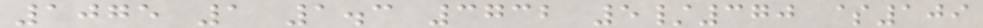1075 1 1.3 3732 5/370 $109
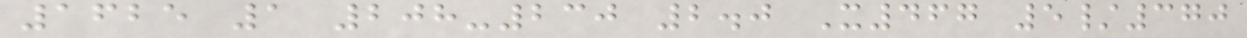1625 1 208-230 2.0 X467 5/370
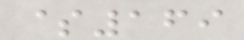$169
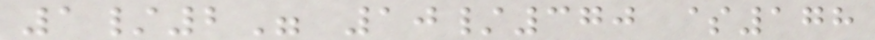1/2" 10/370 $178
